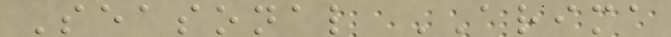Seasonal ARIMA
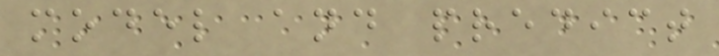model and predict
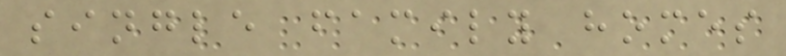single family homes
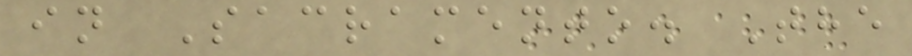in Sacramento. The
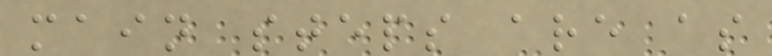main steps are as
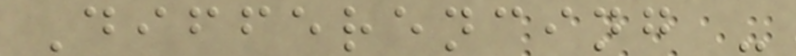Differencing -
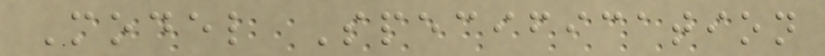Model Specification
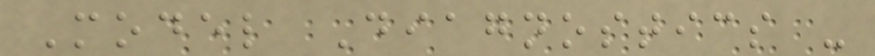Model Diagnostics -
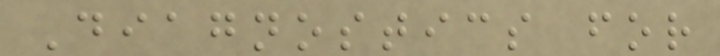Diagnostics for
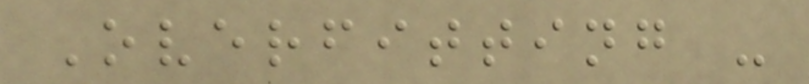Overfitting -
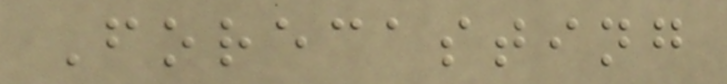Forecasting
